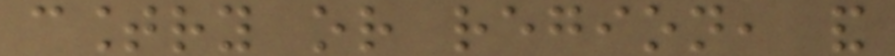country or region, and
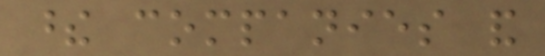these companies and
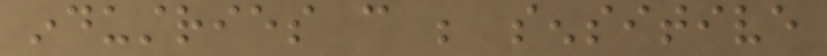industries can be sensitive
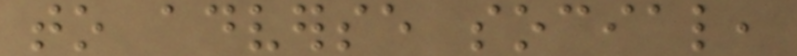to adverse social,
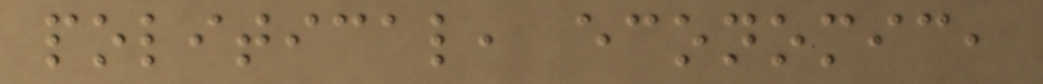political, economic,
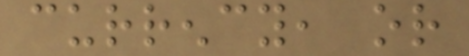currency, or
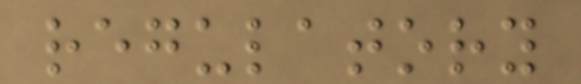regulatory
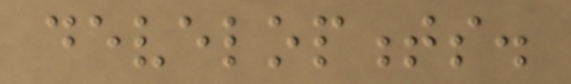developments.
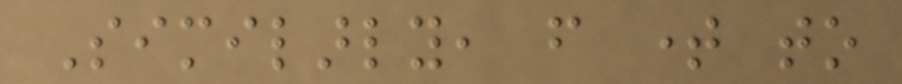Similarly, from time to
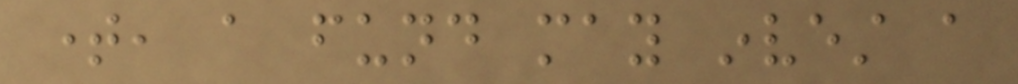time, a fund may invest a
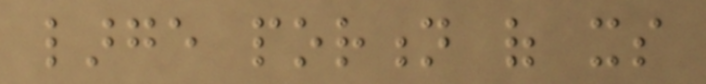large portion of its
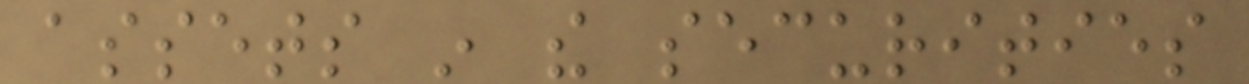assets in the securities
